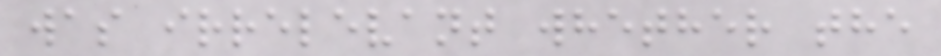was irrelevant whether the
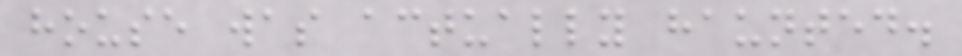house was actually haunted.
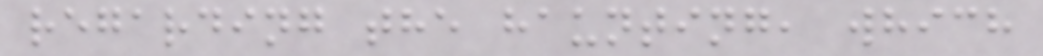regarding the haunting, which
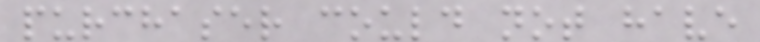purchaser could not have
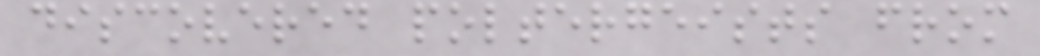discovered poltergeists from
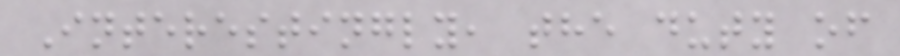Interestingly, the duty of
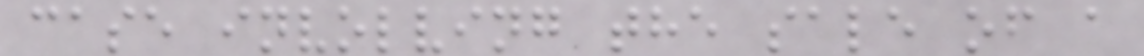case involving the sale of a
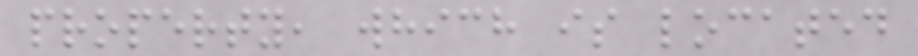property, which is located
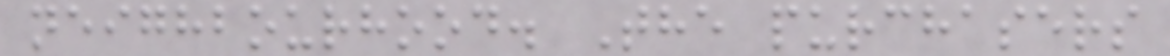neighbourhood. The purchasers
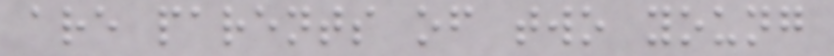are parents of two young
